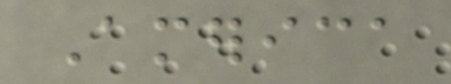America
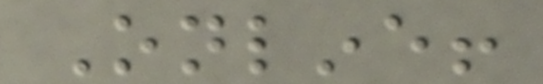Online!
